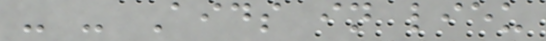- - Aids in lieu
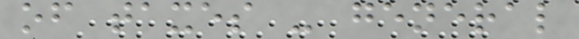of taxes - general
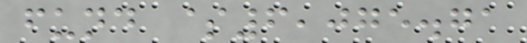fund $6,075.71
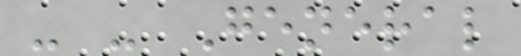- - General
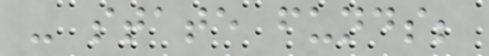- state funds;
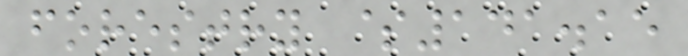forestry $141.15
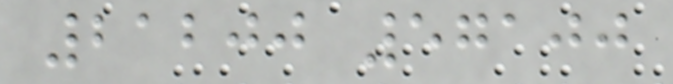21200 57100
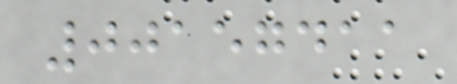00157411
